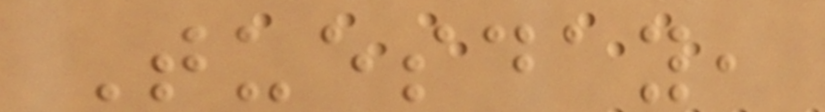Tuesday,
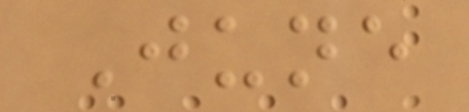June
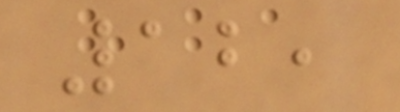12,
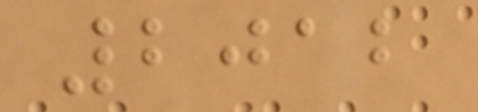2012
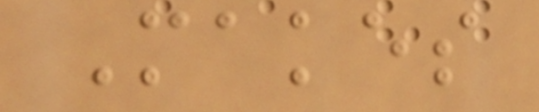Makes
